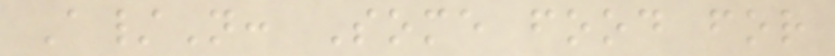A/N: Some food for
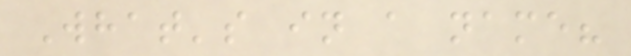What's in a name?
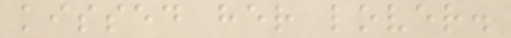kissed her lover.
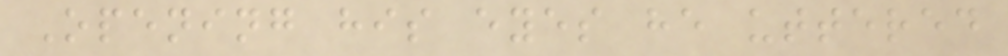Opening his eyes he uttered
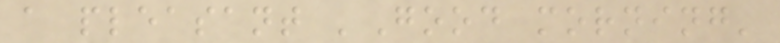a pleasant 'Good morning'
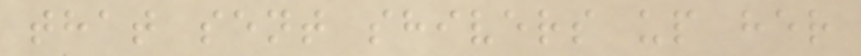that sent shivers up her
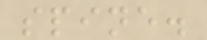spine.
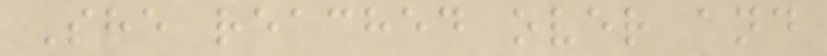She reached over and
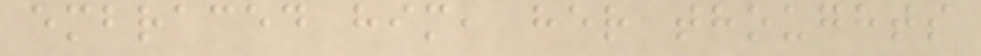embraced him, her thoughts
